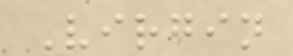Virgin
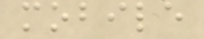mobile
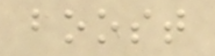boost
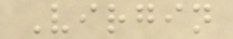Virgin
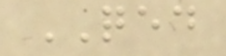QED
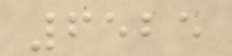6525
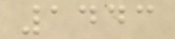1443
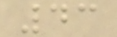43
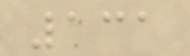131
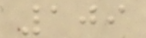109
